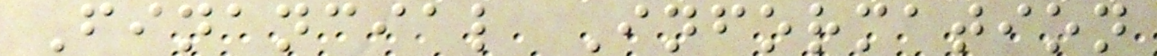Financial Information
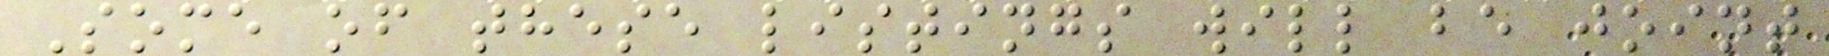Some of these listings will be joint
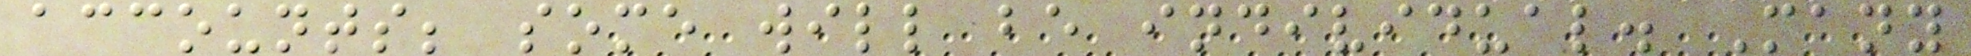accounts; some will be individual. Many
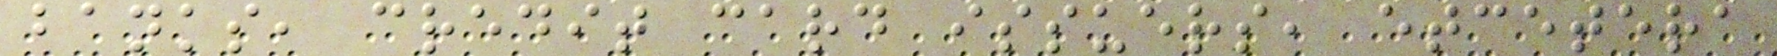banks, credit card issuers, etcetera
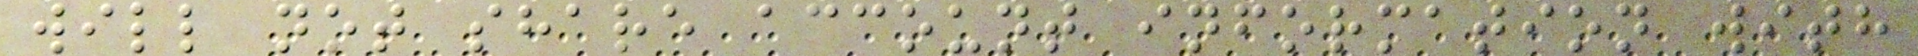will not share account information with
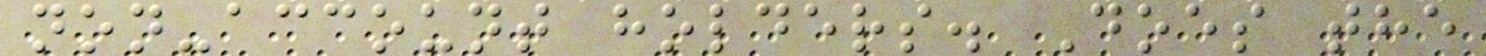non-account holders. Does the
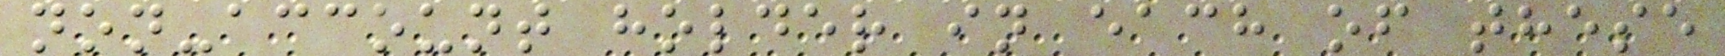non-account holder in each of these
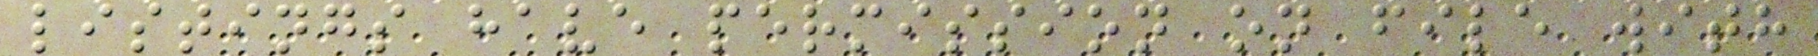listings have permission on file with
